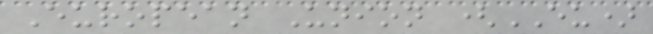European Union (EU)
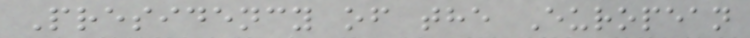Presidency of the European
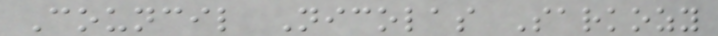Council Nicolas Sarkozy
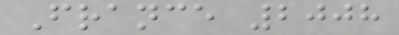France 2008
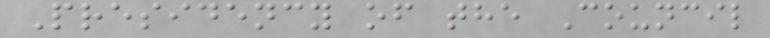Presidency of the Council
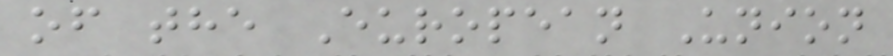of the European Union
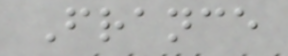France
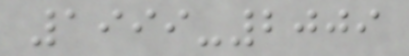1999-2009
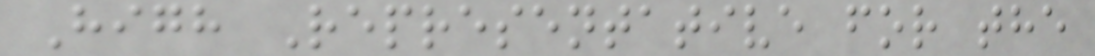High Representative for the
